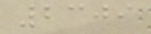2309
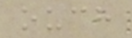ouch
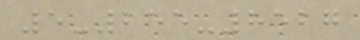5-255-8527
